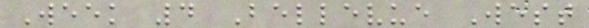Week 4 Bellevue West
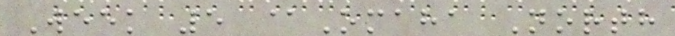Week 5 @Omaha North
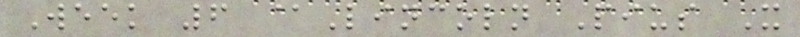Week 6 @Lincoln Pius X
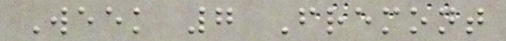Week 7 Fremont
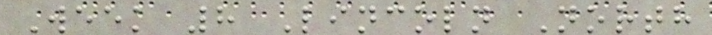Week 8 Lincoln North
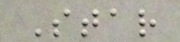Star
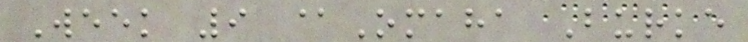Week 9 @Omaha Burke
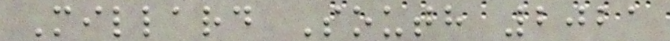Millard South 2021
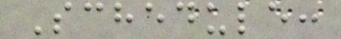Schedule:
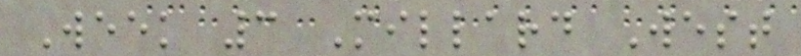Week 3 Millard West
